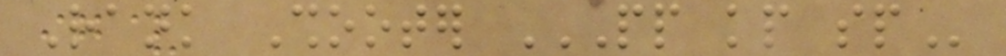Rank Shooter PP KP SP
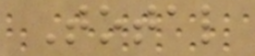Total
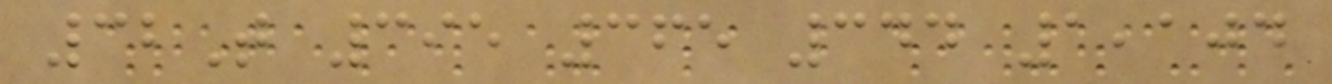32T 395 365 344 1,104
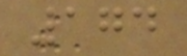174
